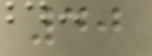40
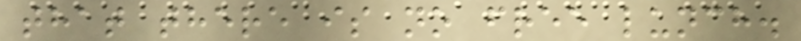that there is no free lunch.
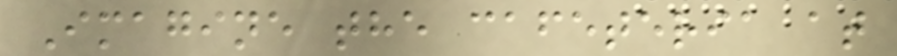Imagine the cafeteria at
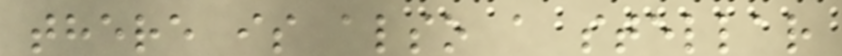there is also a stellar
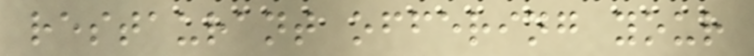restaurant offering your
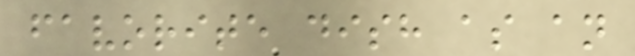favorite dish as an
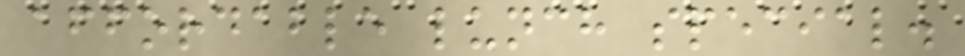affordable lunch special.
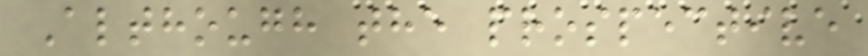Although the prospective
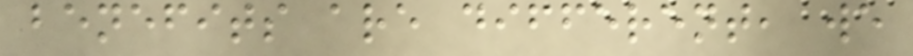benefits are different, we
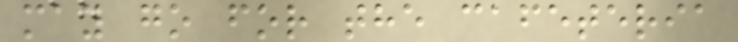may go for the cafeteria
